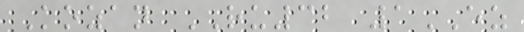Kozan RU32 1EZ
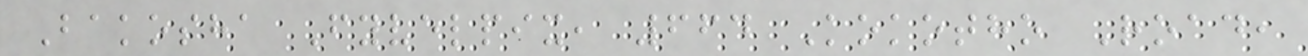Bakosha Fyvelpix, 664 Kokotho Road,
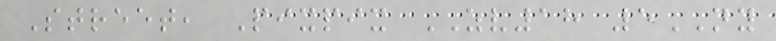Street, Pixpix ZV18 5NY
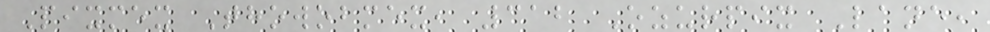Pixmex Thowobmex, 312 Ozurpix Lane,
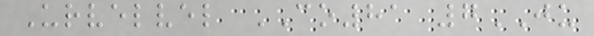Urvelvel CO81 7JU
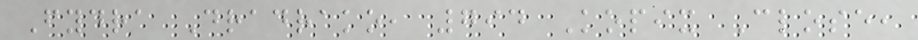Fydra Dradrako, 794 Kopix Close,
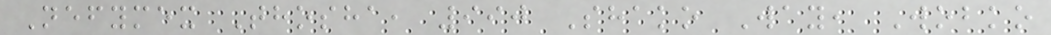Nefymex Thosha, 990 Shako Way, Wobko
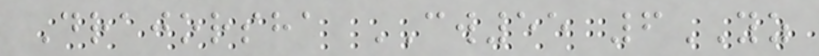Drajorsha CW55 6YZ
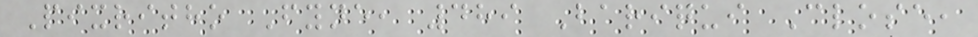Pixritho Fyne, 489 Bariqui Close,
